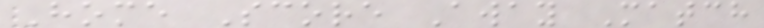Home Score Away Match
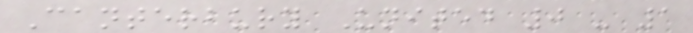Canterbury United 0 - 1
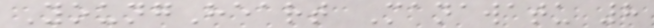YoungHeart Manawatu 8
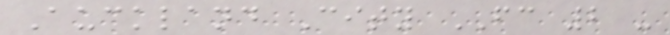Auckland City FC 2 -
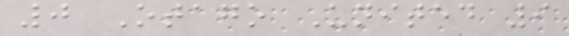0 Otago United 9
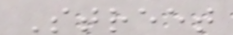Street
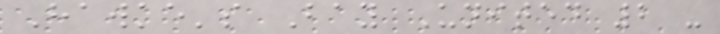Hawke's Bay United 2 -
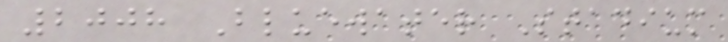2008 Bluewater Stadium
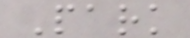Park
